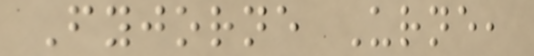Fyjorne Urne,
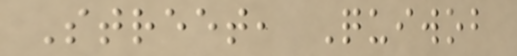Street, Quiwob
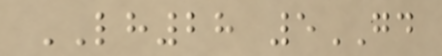LH28 5GD
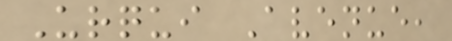Urqui Avenue,
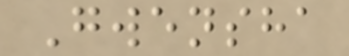Gwensha
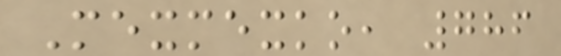Mexmexko, 786
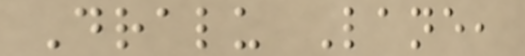Dralu Lane,
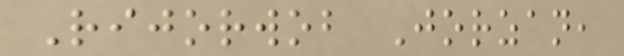Rijorwob Jorzan,
